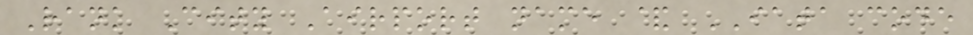Rank City Airport name & IATA code
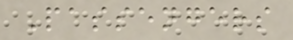Passengers
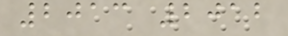2013 2012
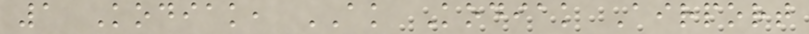1 Kodiak, AK Kodiak Airport
